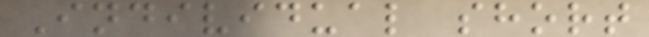Individual short
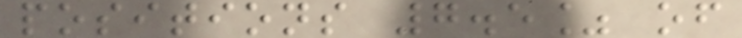positions 7.5% of
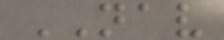NAV
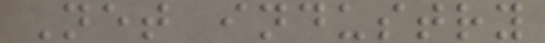Net industry
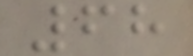68
